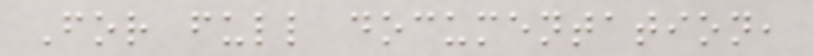For full documentation,
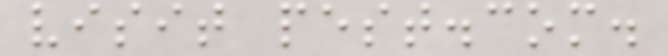visit pest.com.
